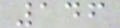146
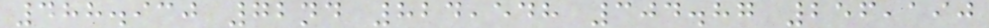488.930 72nd 824,548 304.87 256,190
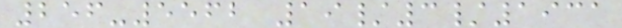256-5562 19/3/1931
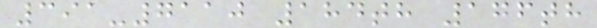391-7110 184th 176th
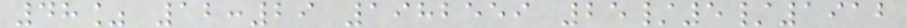48% 12:29 1982559 25/5/1912
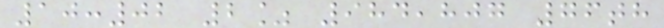10:02 2% 984,807 76th
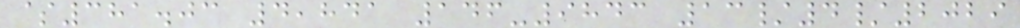$381.03 4,841 146-9843 13/4/2029
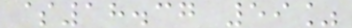$18.37 59%
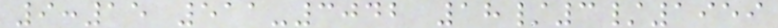9:15 511-3042 18/3/1959
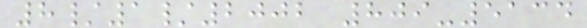8/1/2002 809-5134
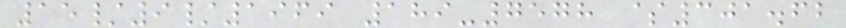15/9/1969 189-7578 $301.62
